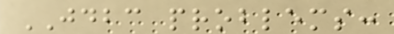JDBC problems:
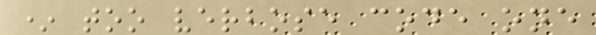* too verbose code one
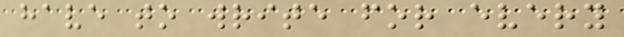have to write for every
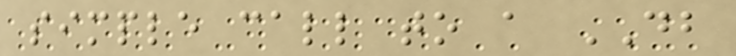simple call to a DB
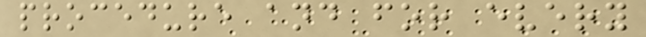procedure and for every
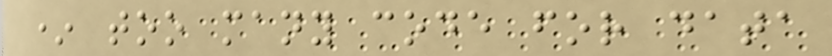* too many code for data
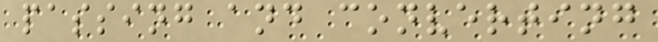passing and converting
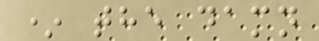* the damn
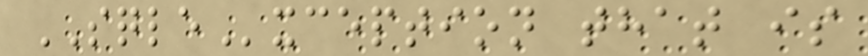SQLException that is
